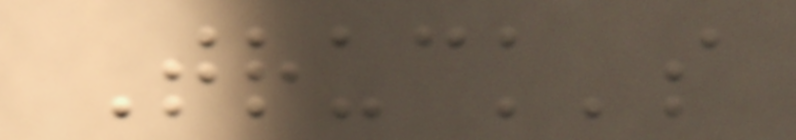Truck's
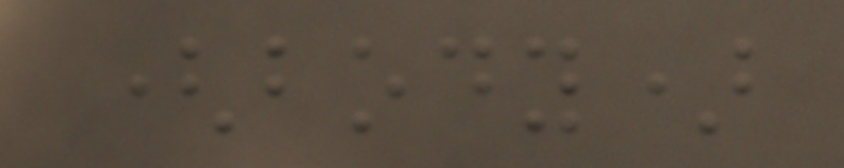(body)
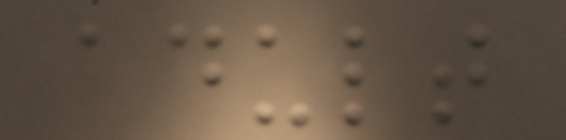adult
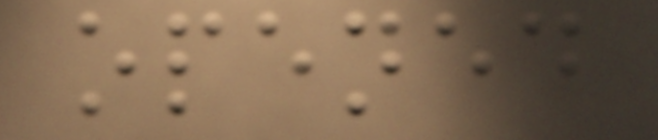opened
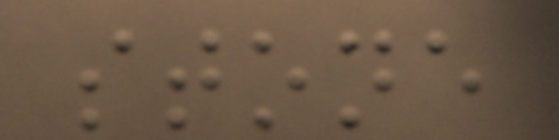stone
